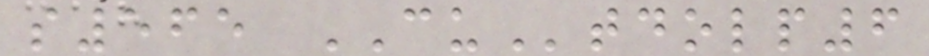s565 CUtdolp6
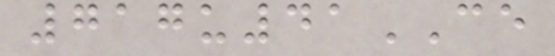717u41CE
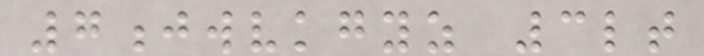7jwvkgyz 3lt
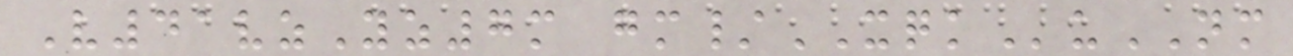V41vzYz7m gm/XQKuNM
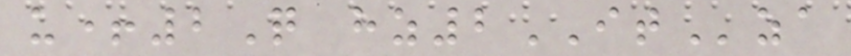u+2Q hz2ITza
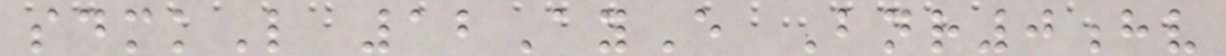sdmkL 12AyE Bnr0hv
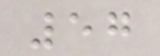57
